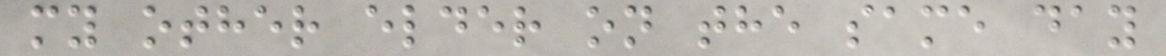my other elder on the same day
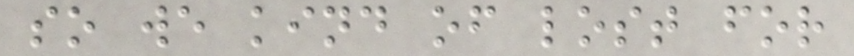so we kind of lost for
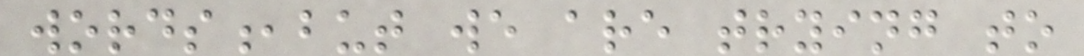words,but we are trying to
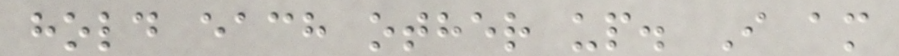hold each other up. I am
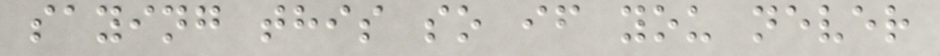saying this so if you never
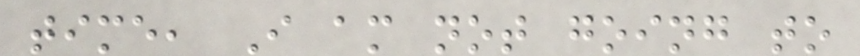time, I am not going to
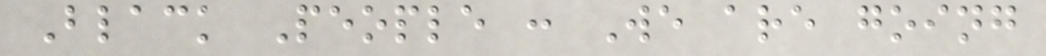Black People : We are going
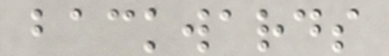backwards
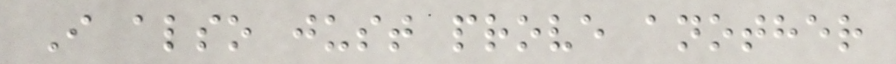I also just prove another
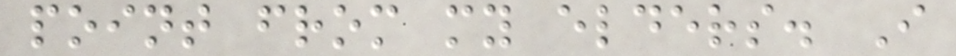point from my elders. I
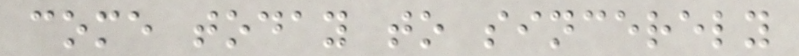come today to sincerely
